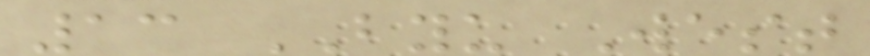13 BYU West
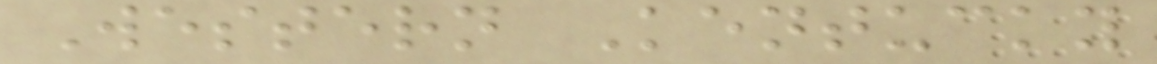Western Kentucky
